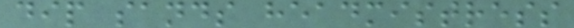dip sands headmistress
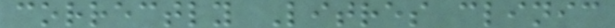correctly Litres clinic
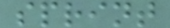sprint
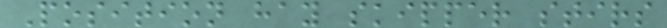Position hay skipper stirs
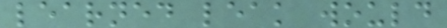learned leak would
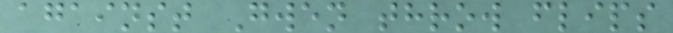against Gwen throw flips
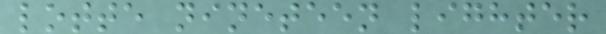lotte nineteen lighter
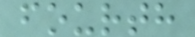fourth
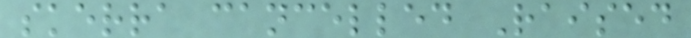skerra cancelled Raised
